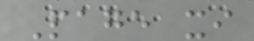Page xi
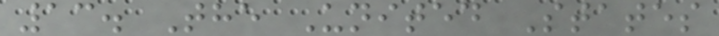13. The United States
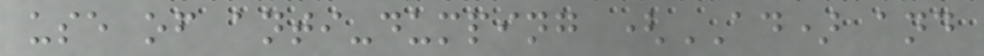use of anti-dumping (AD) and
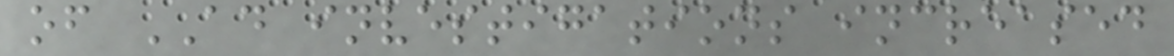of AD investigations increased
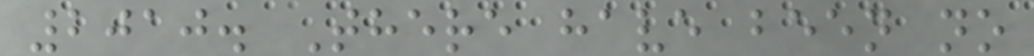2010. There have been no
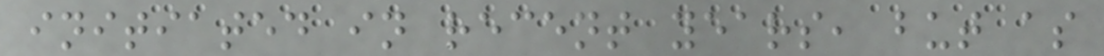initiated in recent years, but as
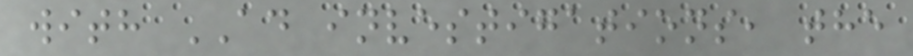with AD investigations, the
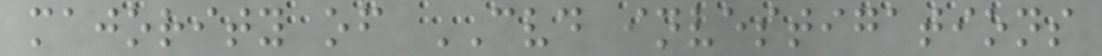majority of CVD investigations
